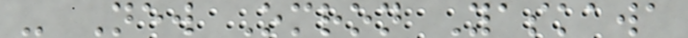- New Omron Yaskawa
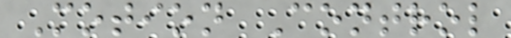Motion Control
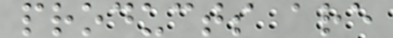products are
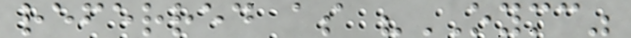referred as "OYMC"
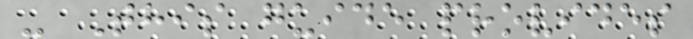- This guide provides
